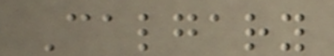Calgary
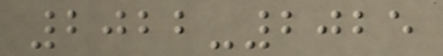2022-2025
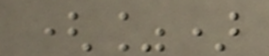(%)
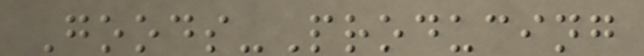Goods-Producing
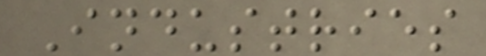Industries
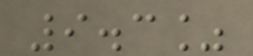9.3%
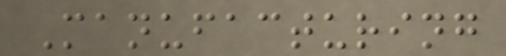Manufacturing
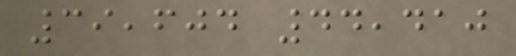39,604 44,410
